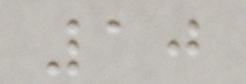10
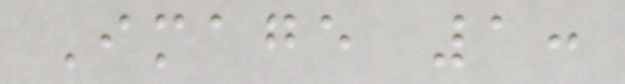Image 1:
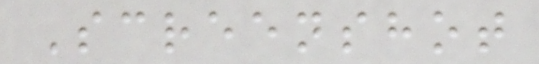Screenshot
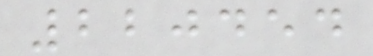220454
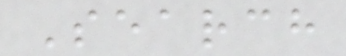Search
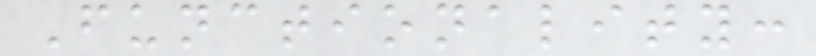Functionality:
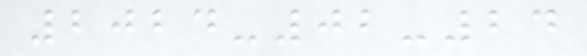2024-02-24
